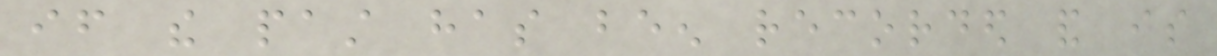if the past has been recorded and is
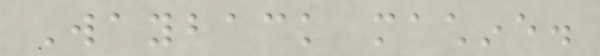Wayback machine.
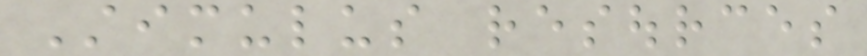Stimulus resources
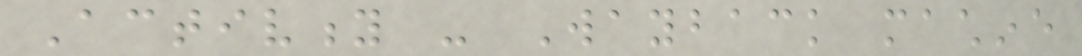Activity - Wayback machine
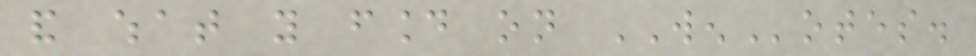and what you found on WENotes.
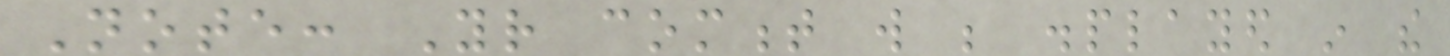Note: Your comment will be displayed in the
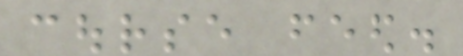course feed.
